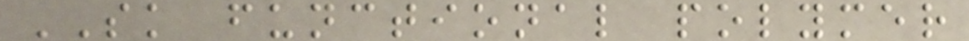SK functional polymer
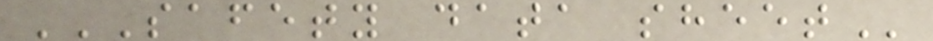SAFETY DATA SHEET
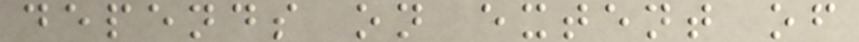depends on extent of
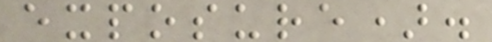exposure).
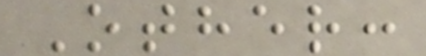Other:
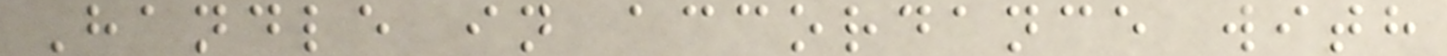Handle in accordance with
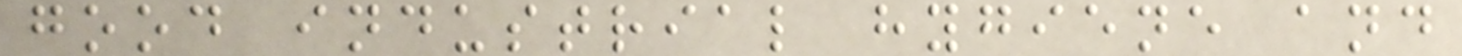good industrial hygiene and
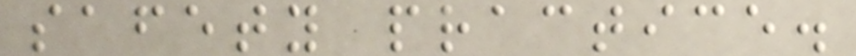safety practice.
